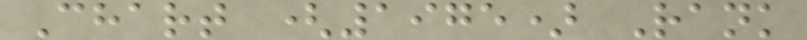Chart (1975) Rank
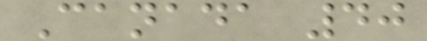Canada 40
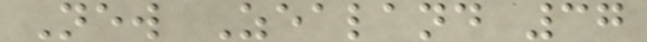New Zealand 37
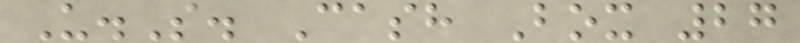U.S. Cash Box 27
